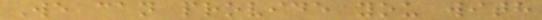We can provide you with
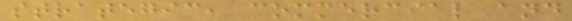strategic, commercial and
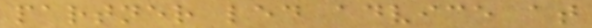partner led advice at
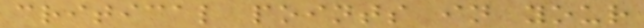critical points in your
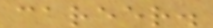career.
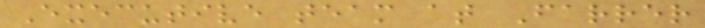Executive team at Farrer
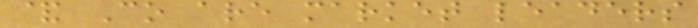& Co are market leaders
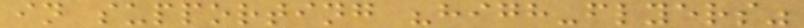in supporting "high-flyers"
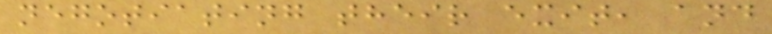negotiating their exit, and
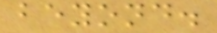beyond.
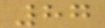87
